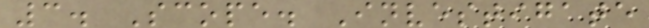3. Scope. Investigate
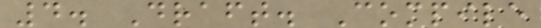4. Draft. Compile
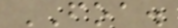FOA.
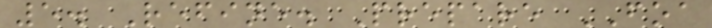5. Refine. Prepare FOA
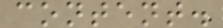content.
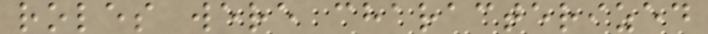roles were characterized
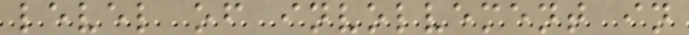level of involvement in
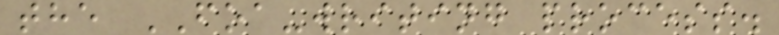the FOA-writing process.
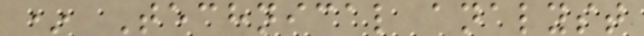* Technical analyst
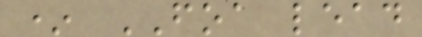* FOA lead
